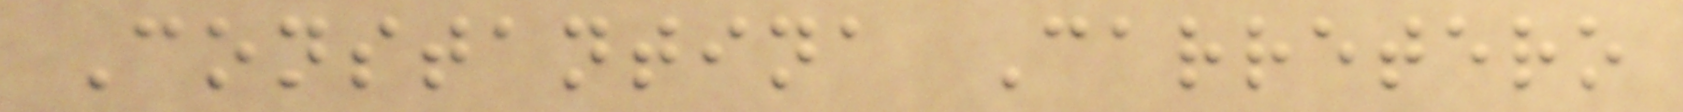Constantina Carretero
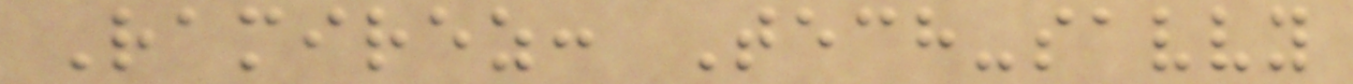Ramirez: Tech-savvy
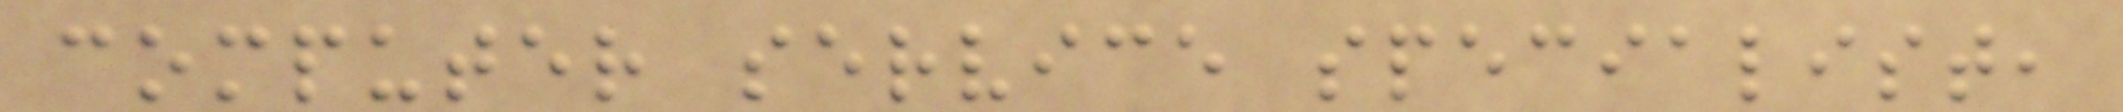computer service specialist,
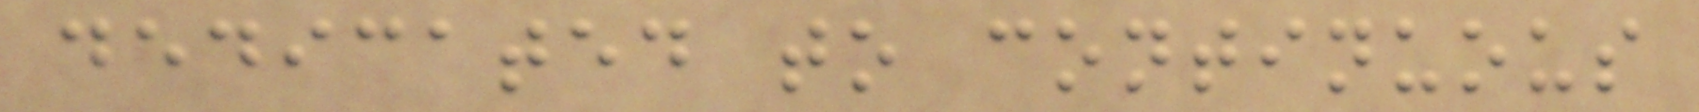dedicated to continuous
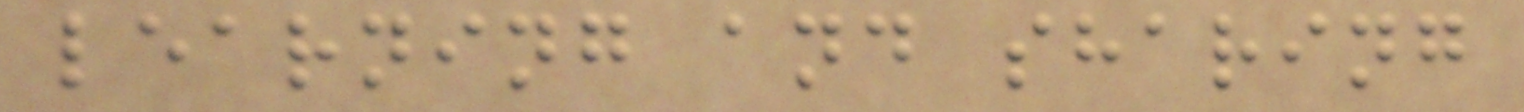learning and sharing
